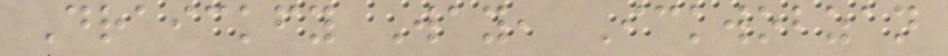Draickfy Way, Ickwobzan
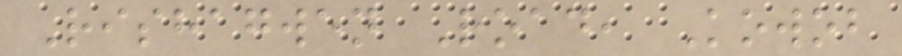Rishagwen Road, Kowob
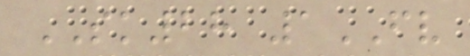SK28 1FV
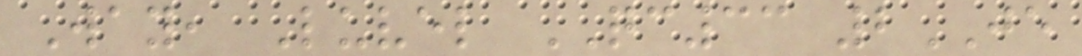Way, Luvel QC33 2JE
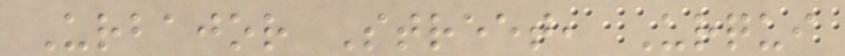Urbajor Street, Urqui
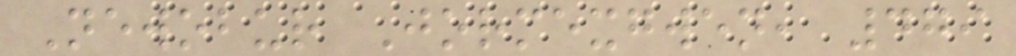Newobur Jormexgwen, 479
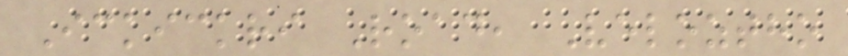Ickickri Road, Veloztho
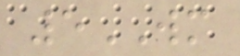5WM
